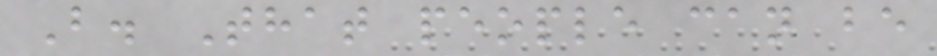B. That people can be
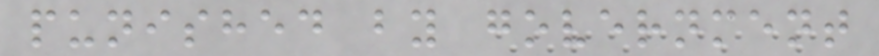punished by government
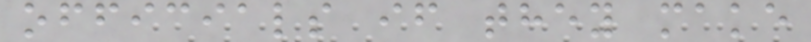officials if they make
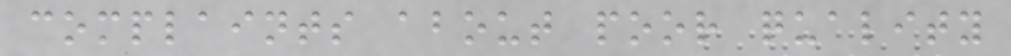complaints about poor quality
